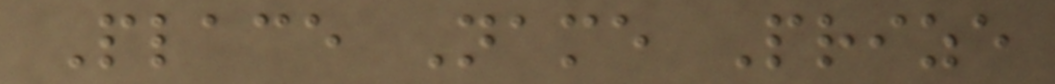Place Name Prize
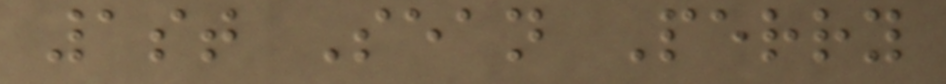1st Sean Perry
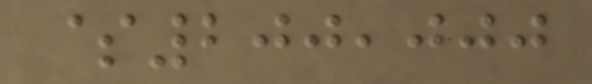$200,000
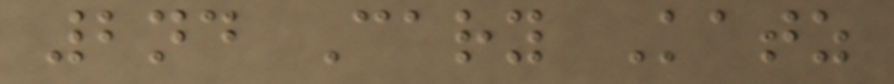2nd Cary Katz
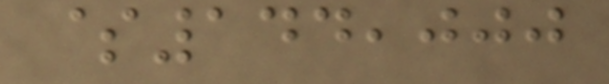$144,000
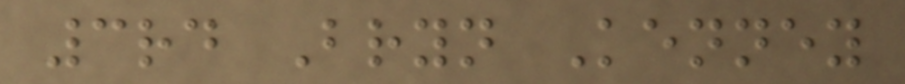3rd Bryn Kenney
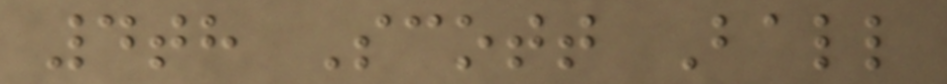4th Scott Ball
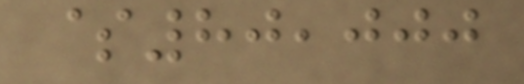$80,000
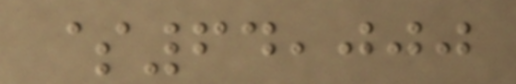$64,000
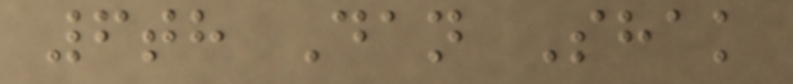6th Dan Shak
